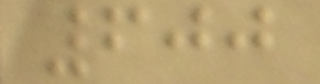600
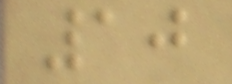10
